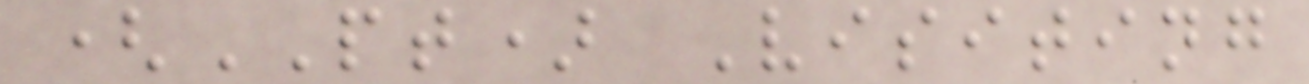(PT) Visiting
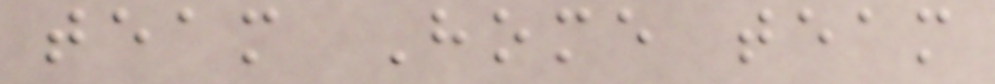team Home team
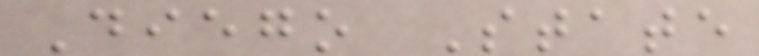Diego State
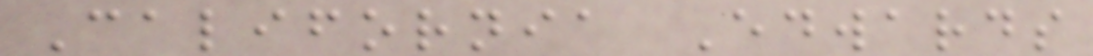California Edwards
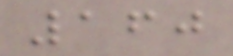160
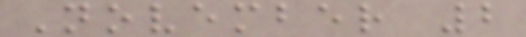November 2
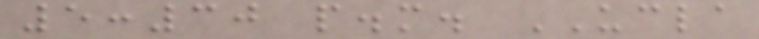5:30 p.m. UCLA
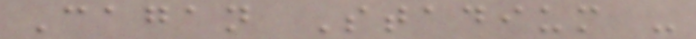Cagan Stadium -
